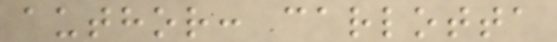author: carlotta
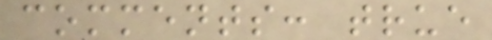comments: true
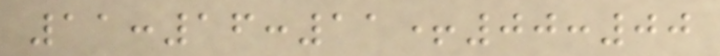11:16:11+00:00
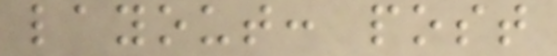layout: post
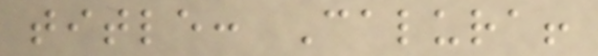title: Calura!
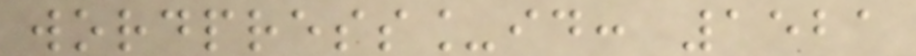wordpress_id: 1521
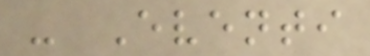- Eventi
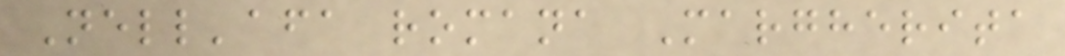Nell'afa romana Margherita
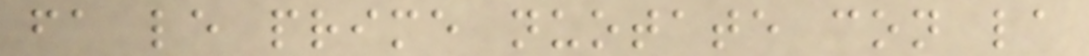fa le prime nuotate con la
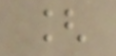[
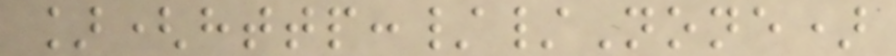](http://None)
